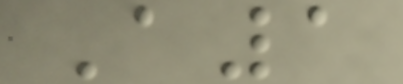A1
